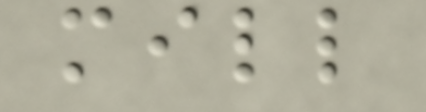mill
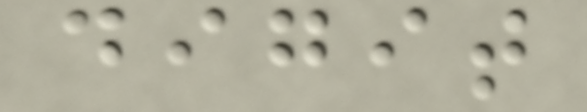digit
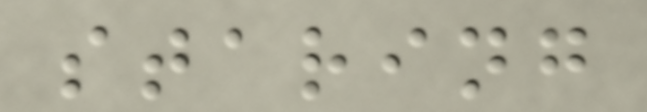staring
